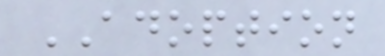ADOPTION
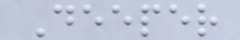Deeper
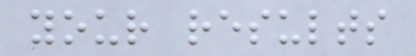your results
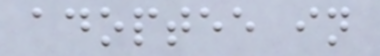adoptee in
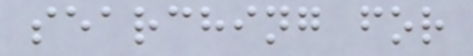searching for
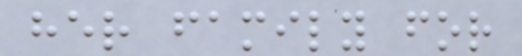her family for
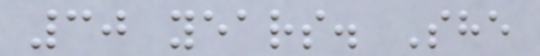30 years. She
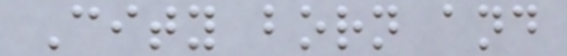City born and
